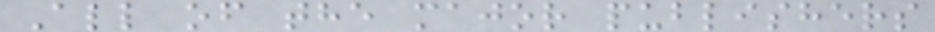All of the major publishers
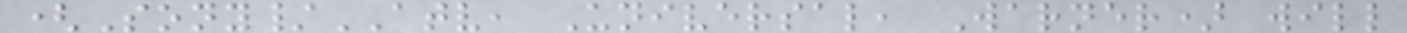(Sony/ATV, Universal, Warner) will
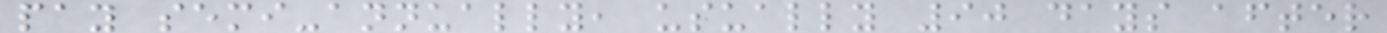pay semi-annually, usually 90 days after
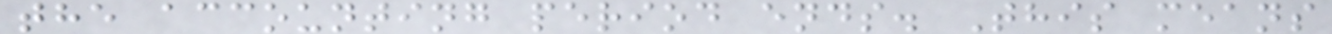the accounting period ends. This means
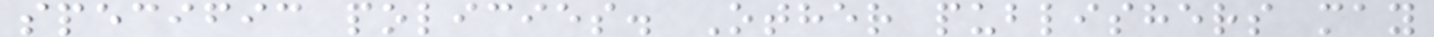specific policies. Other publishers may
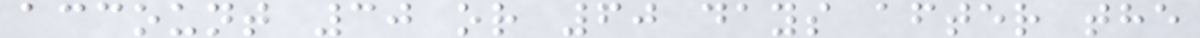account 30 or 60 days after the
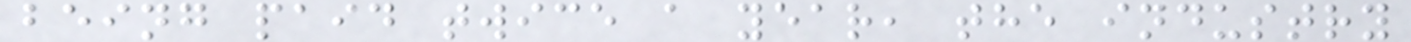being paid twice a year, the industry
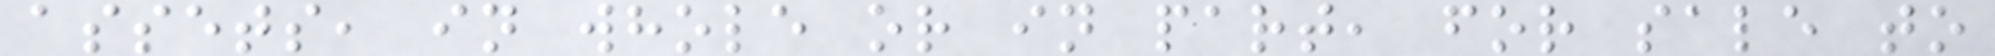assets, in whole or in part, for sale to
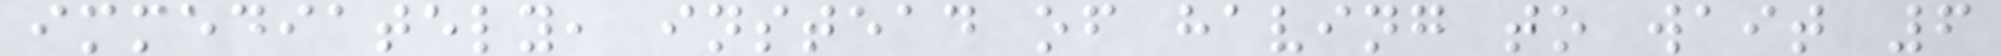immediately, instead of having to wait 6
